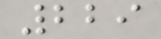229
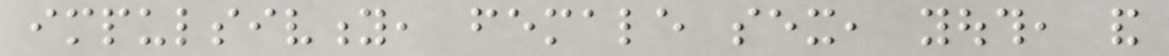impulsivity, female sex, youth, and
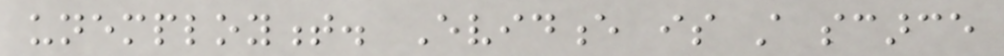unemployment. Evidence is still scarce
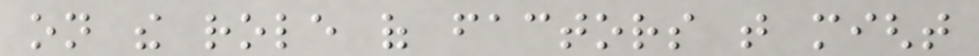on the role of factors that might
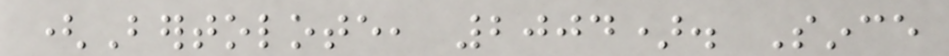(Bertolote, 2004). Since
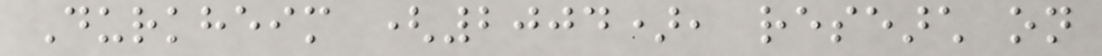Durkheim (2004), research on
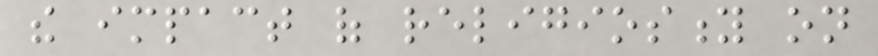the impact of religiosity on
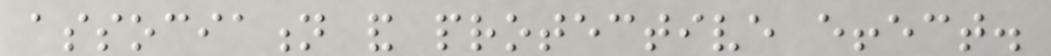association and protective effect.
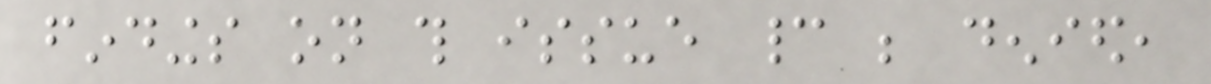findings on this issue cannot be denied,
